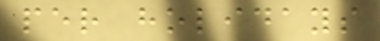per holidays
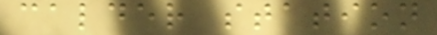calder station
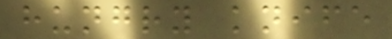hungry knife
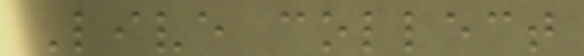Live collect
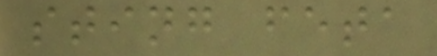sting feta
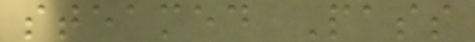steamed Pass
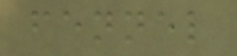fennel
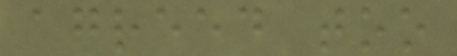agreed too
